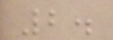2.
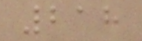218
